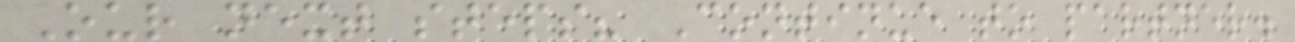Our next steps? Continue to partner.
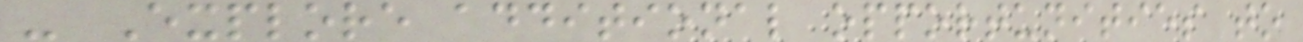- Explore additional opportunities to
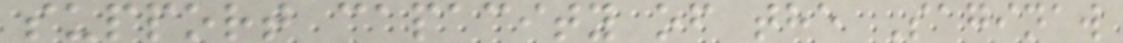support capacity of the Saginaw
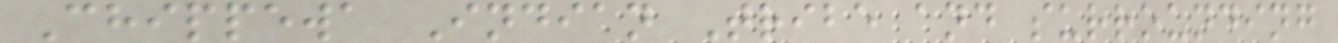Chippewa Indian Tribe and surrounding
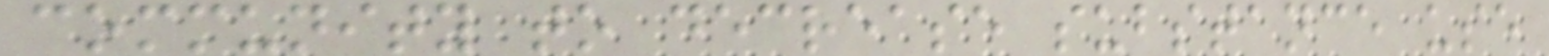community to decrease substance use
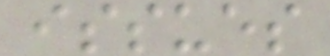issues
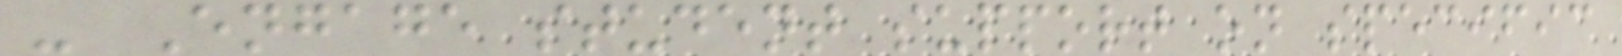- Engage student support on specific
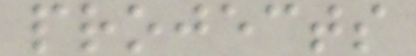projects
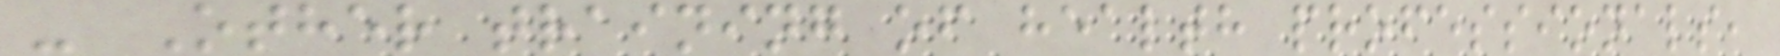- Other training of health professionals,
